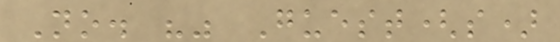No. "" Guest(s)
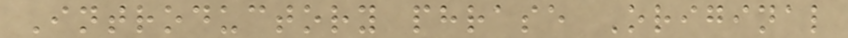Introductory phrase Original
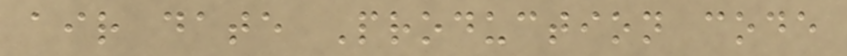air date Production code
